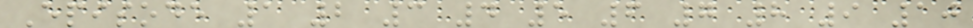Episode 1 2 3 4 5 6 7 8 9 10
